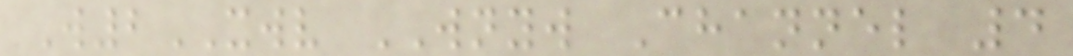W2XWV WNYW Channel 4
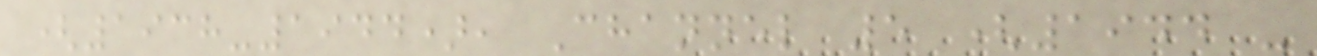(1938-1944), Channel 5 (1944 -
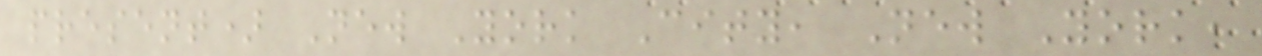present) New York City, New York,
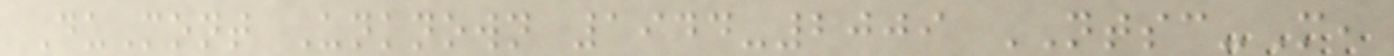DuMont Unknown 1944-2009 NTSC-M,
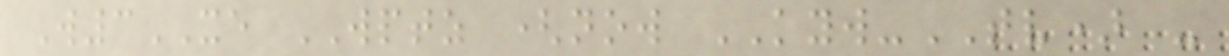W3XE WPTZ (now KYW-TV) -
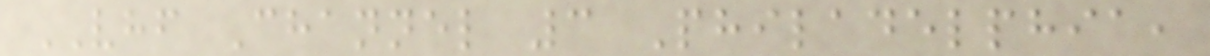VHF Channel 3 Philadelphia,
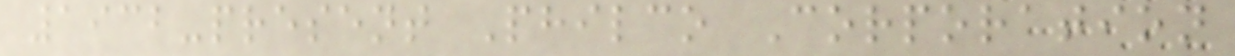1932-present Philco Corporation
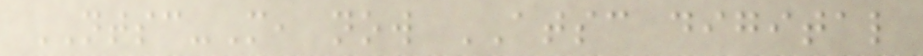NTSC-M, now ATSC digital
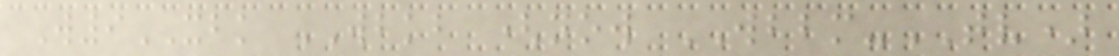W9XBK WBKB (now WBBM-TV)
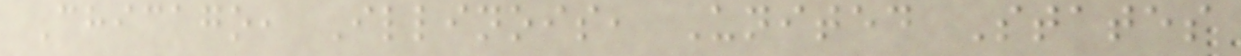Chicago, Illinois, United States
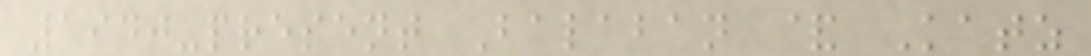1940-present Balaban & Katz
